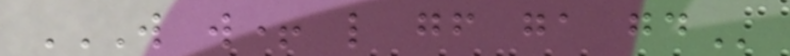W W+ L GF GA GD
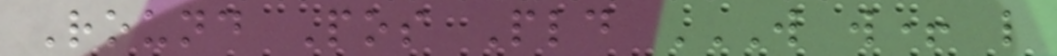Round Pos Pld W W+ L
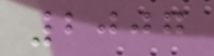2007
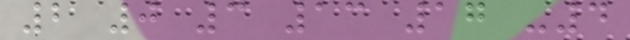2 0 3 13 17 -4
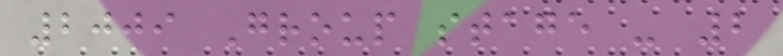2009 Group stage - 2
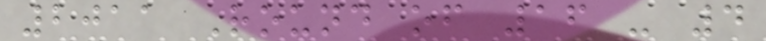2011 Round of 16 - 4
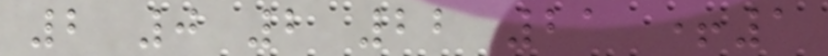2 0 2 22 21 +1
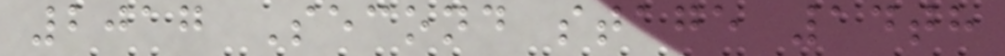2017 Second stage 14th
